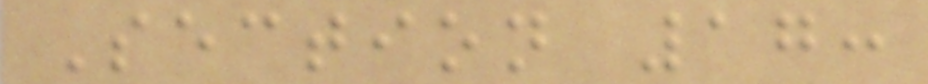Section 17:
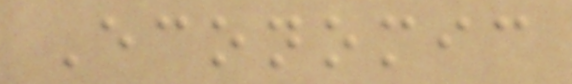Economic
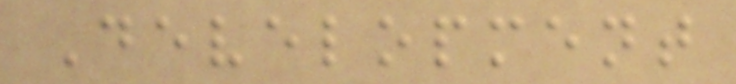Development
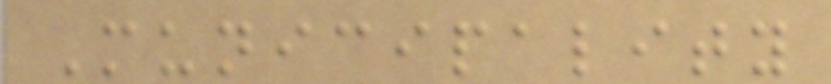Municipality
